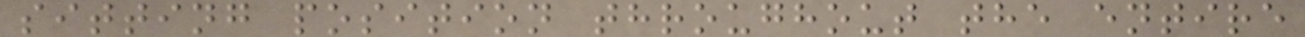sitting position throughout the entire
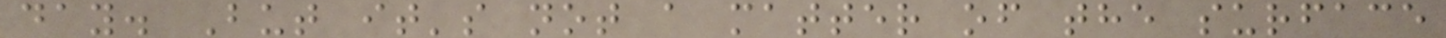day. But it's not a matter of the surface
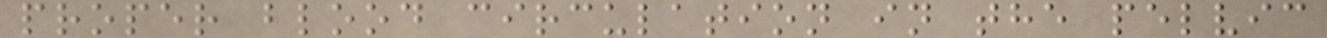proper blood circulation in the pelvic
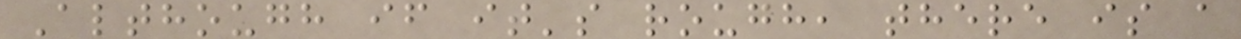Although if it's rough, there is a
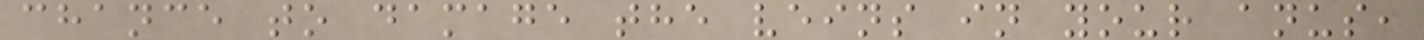chance to damage the veins in your anus,
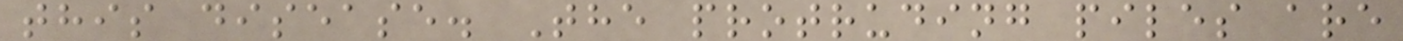this disease. The protruding piles are
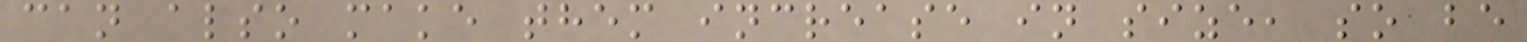can also make them increase in size, so be
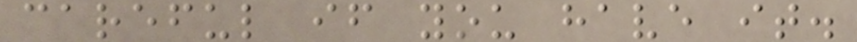careful if you have it.
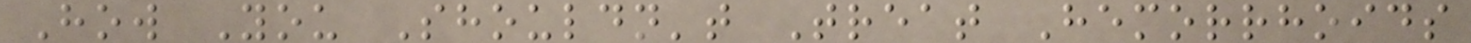How You Shouldn't Treat Hemorrhoids
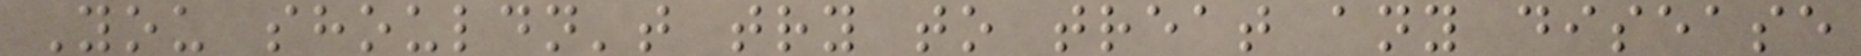You shouldn't try to treat any disease
